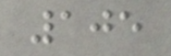105
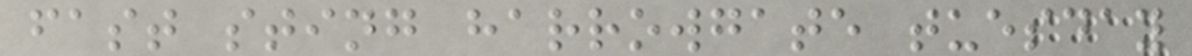fast sting harrowgate tuesday
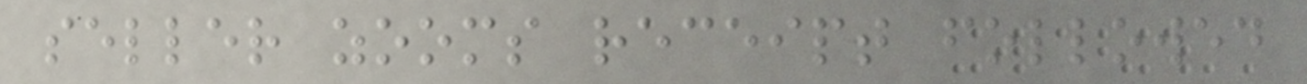seller zooms receipt followed
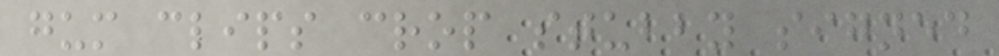gum clips crop stubby signed
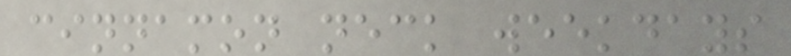cinnamon neck weekdays
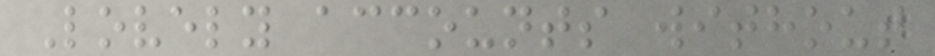Lovely accounts without
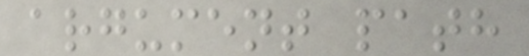argument path
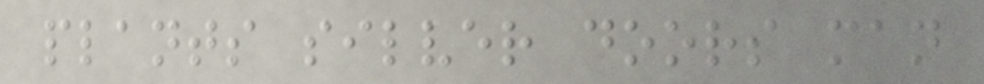plants silver doors man
